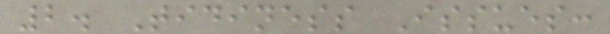2. Tidiness Issues:
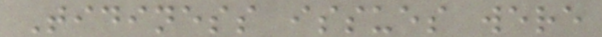Tidiness issues were
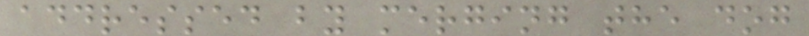addressed by merging the dog
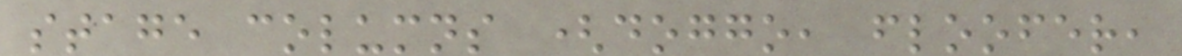stage columns (doggo, floofer,
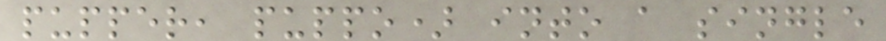pupper, puppo) into a single
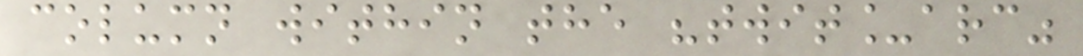column within the "twit_arc"
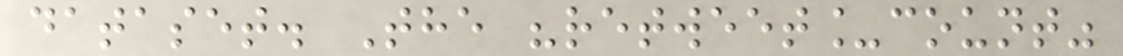dataset. The "retweet_count"
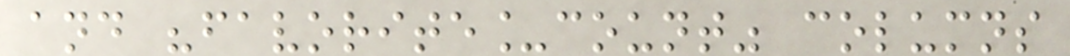and "favorite_count" columns
